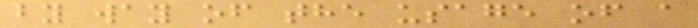by way of the usage of a
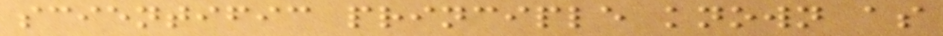scientific principle known as
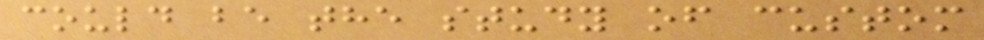could be the study of custom
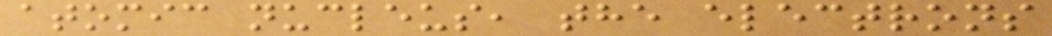atomic nucleus, the electrons
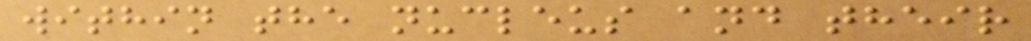within the nucleus and their
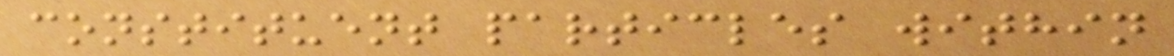constituent particles within
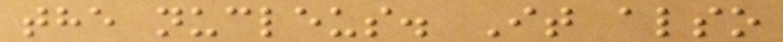the nucleus. It also
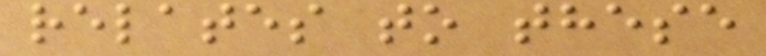relates to these
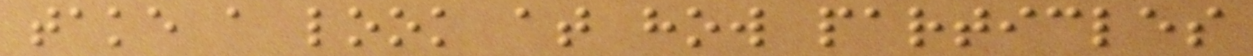take a look at how particles
